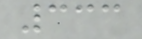333
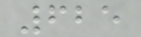625
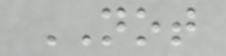NOT
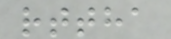rttha
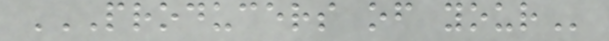PRODUCERS OF YOUR
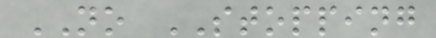NO STOPPING
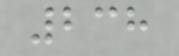238
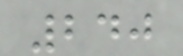240
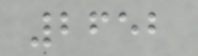2652
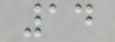14
